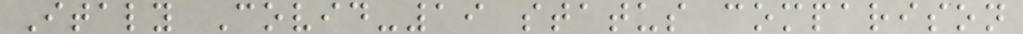Italy Covid-19 status comparison
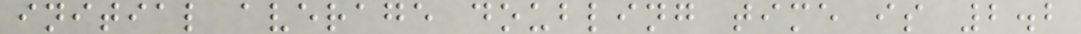initial average doubling time is 2.2
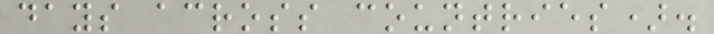days across countries).
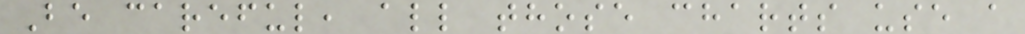Be careful, all those charts use a
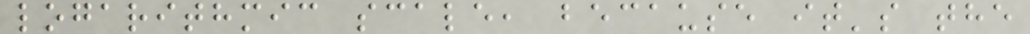logarithmic scale, because it's the
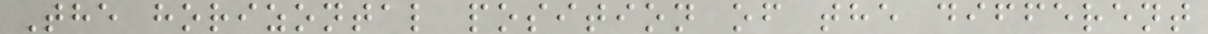The horizontal position of the different
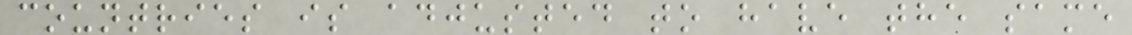countries is adjusted to have the same
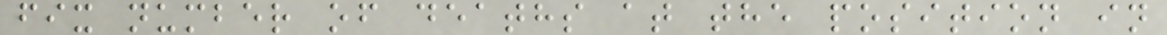fix number of deaths at the position in
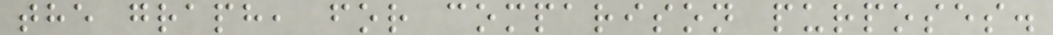the graph, for comparison purposes.
